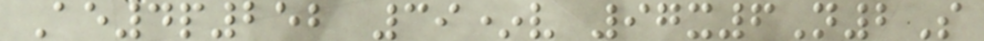Ae4p252 39*v 97x6N2S
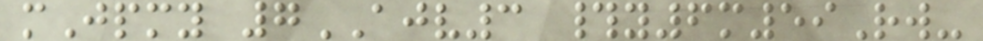mJpmy 7AJV3 #y6m59Rw-
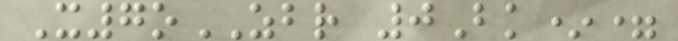X7oZBR 0Bk*=
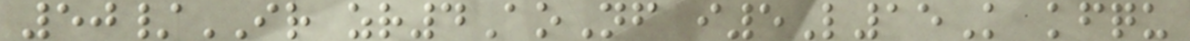50/IR zr4AoNf i5L15K kfqu
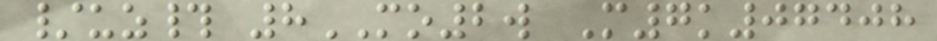/uz# 8MO2w M7k07408
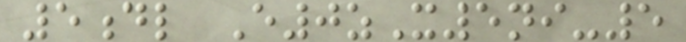5dl E0zX5ni-5
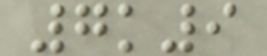7k9
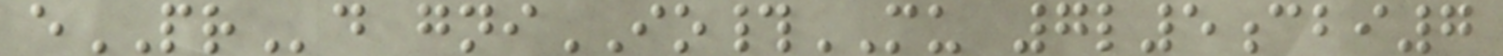ePRd gniIO#MU 7l5cbi7
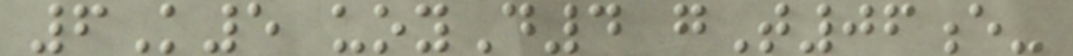6K5 uoyD4 gT06e-
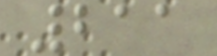211
